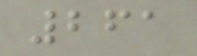261
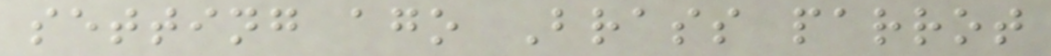setting ago Brass parrot
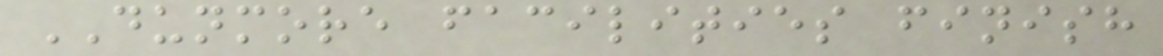DUNMORE facilities finish
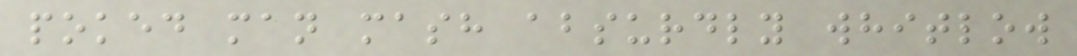poked man mash absurdly whitlow
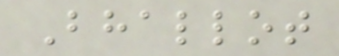Bhallot
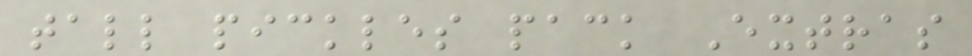tall pickles pack Extras
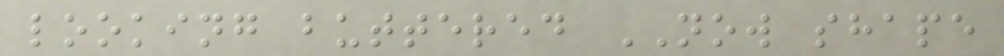looking buttered NOW shape
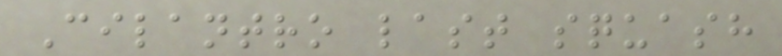Cilantro last squash
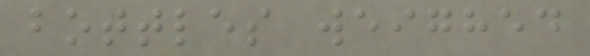bottles weighed
